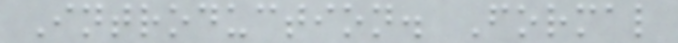Introduction. Formal
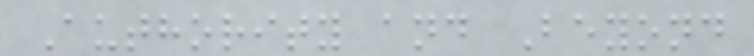Authority and Beyond
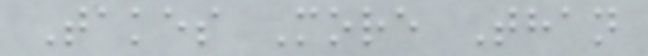Takes More Than
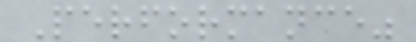Performance"
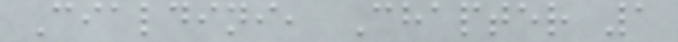Cialdini, Chapter 1
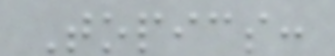Topics:
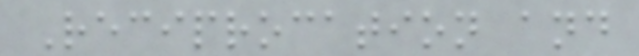Reciprocation and
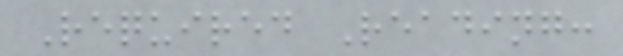Required Reading:
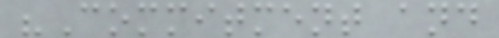"Commitment and
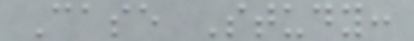Case Study:
